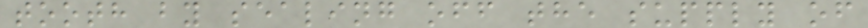tooth by sealing off the supply of
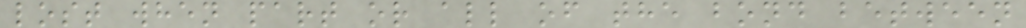lost when part or all of the bond between
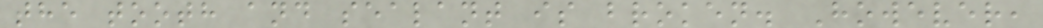the tooth and sealant is broken. However,
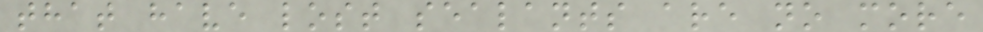that have lost sealants are no more
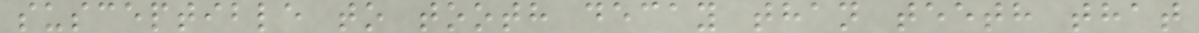susceptible to tooth decay than teeth that
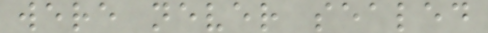were never sealed
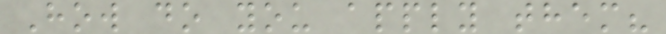How do you apply them?
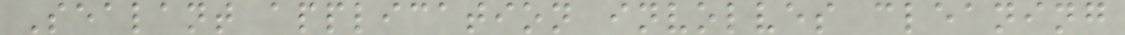Sealant application involves cleaning
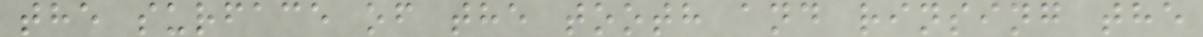the surface of the tooth and rinsing the
